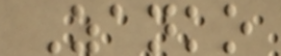Zanko
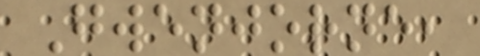Gwenjorne,
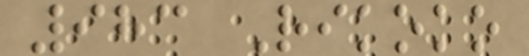983 Rikoko
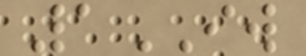1IW
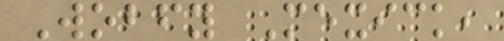Wobfy Mexick,
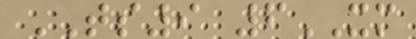TS9 6XM
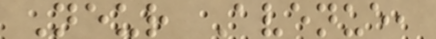Neur Avenue,
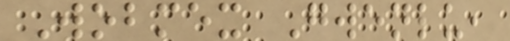Wobmex Gwenlu,
